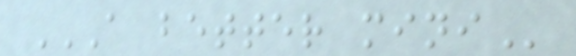A BETTER MINI
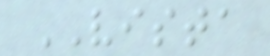VISTA
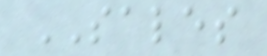SALES
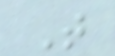T
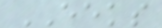EEKS
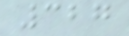327
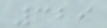329
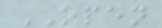OPEN
